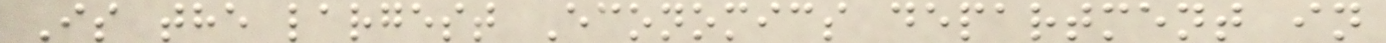Is the largest Economics department in
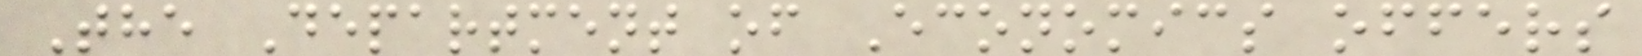The Department of Economics offers
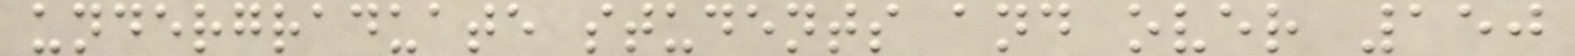undergraduate students and over 150
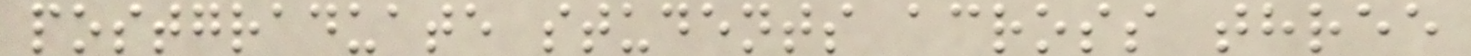postgraduate students across three
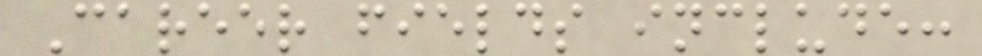Career fields include:
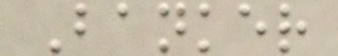Banker
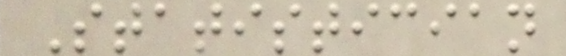Statistician
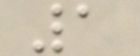1
